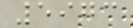5973
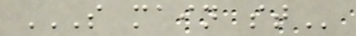S MAIN ST
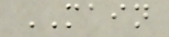MAIN
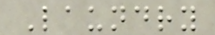Laundry
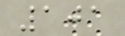101
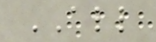ALL
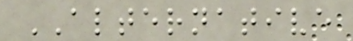ALTERNATIVE
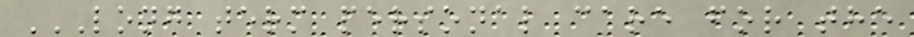LONG TERM PERSONAL CARE FOR THE
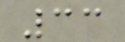33
